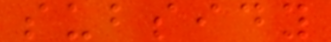subsidy
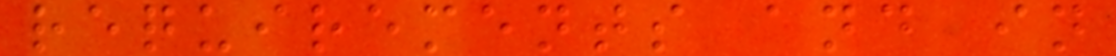requirements and in
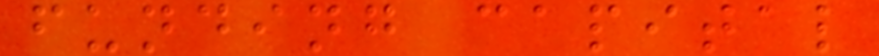funding capital
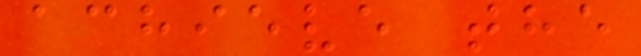achieve the
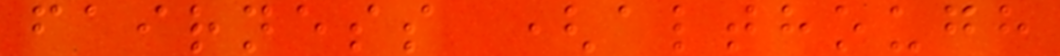fairness (although
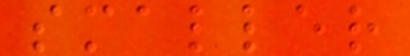smaller
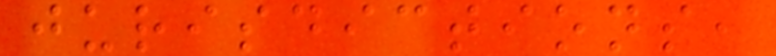jurisdictions,
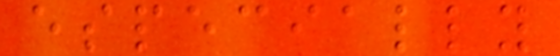especially
